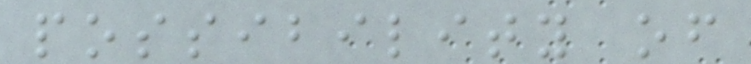possibility of
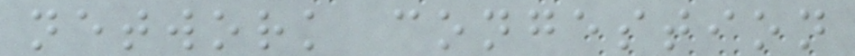network congestion
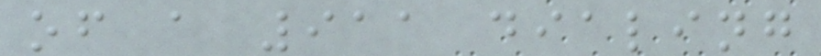of a 911 dialing
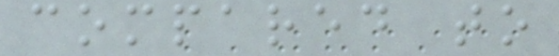compared to
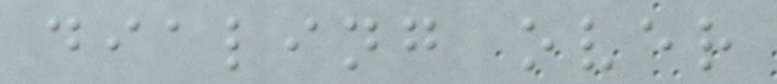dialing over
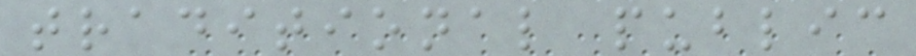traditional public
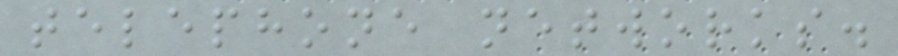telephone networks.
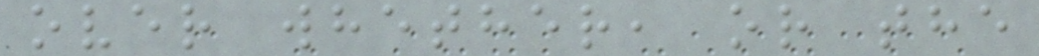over whether, or the
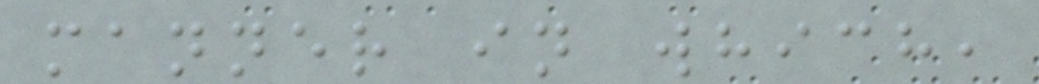manner in which,
